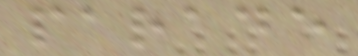parade
